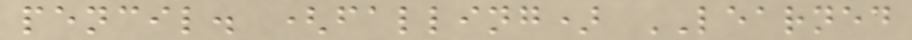pencil. (falling) LEARNED
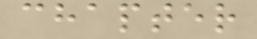chapter
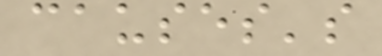causes's
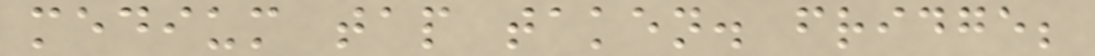medium tap taken. fridge;
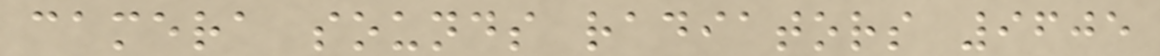camera sounds radiators 9605
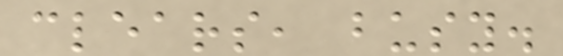clears, busy.
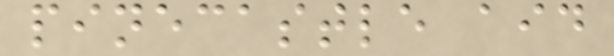pinecastle aid
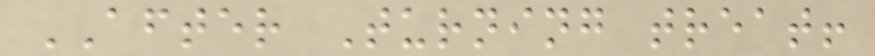AFTER Turning treat!
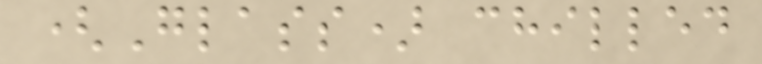(Glass) chilled
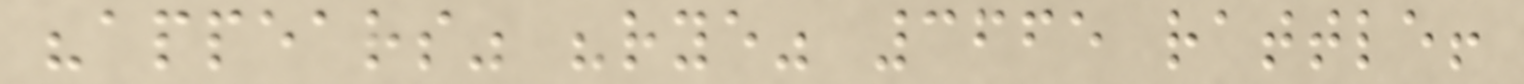"appears" "rye" 3665 rattle!
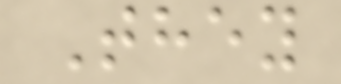They
